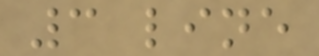3 line
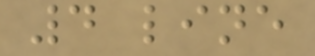4 line
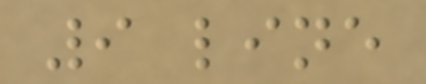9 line
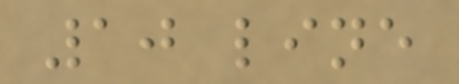10 line
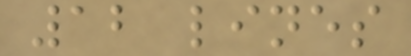12 lines
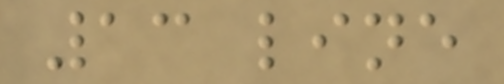13 line
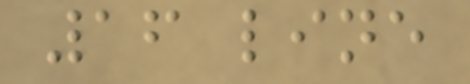16 line
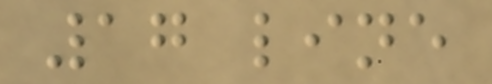17 line
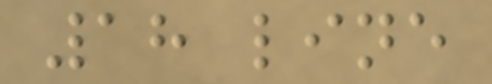18 line
